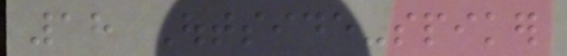18 Outside-spiker
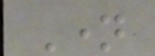Name
